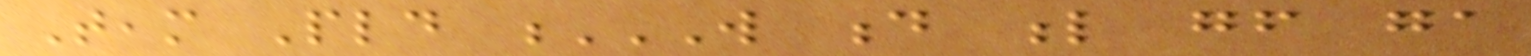Team Pld W D L GF GA
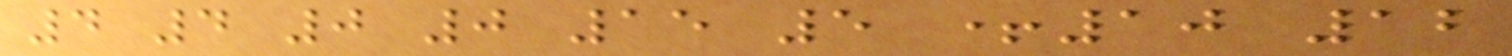4 4 0 0 15 5 +10 12
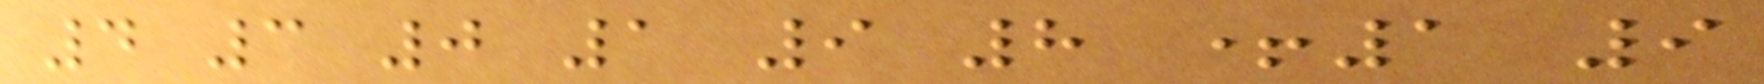4 3 0 1 9 8 +1 9
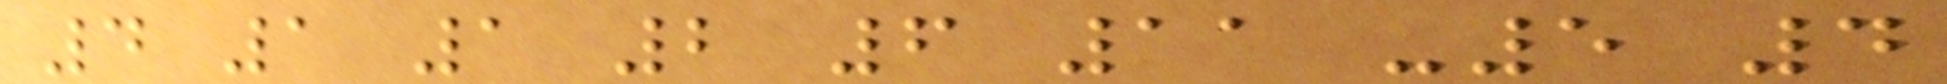4 1 1 2 6 11 -5 4
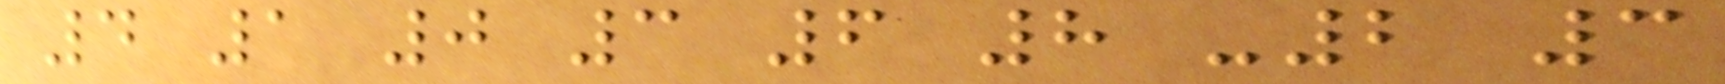4 1 0 3 6 8 -2 3
